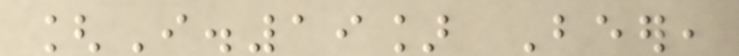[I.19] Beer,
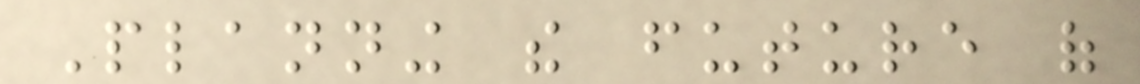Planning the future of
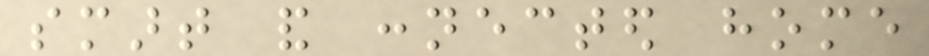smart and connected home
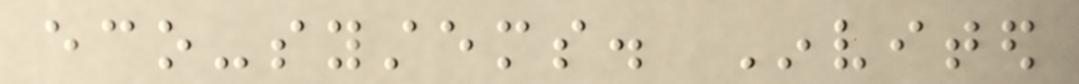eco-systems. Invited
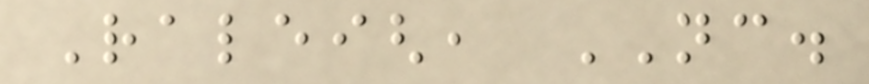Raleigh, NC.
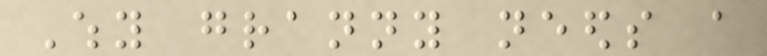Why granny needs a
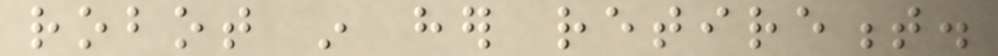robot in her retirement.
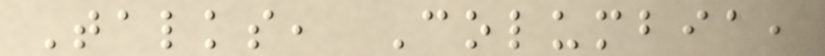Talks, Columbia,
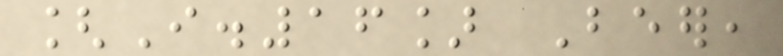[I.16] Beer,
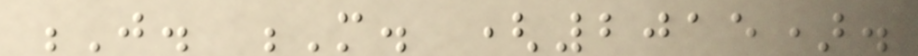J. M. (2015).
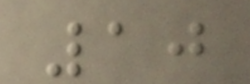10
